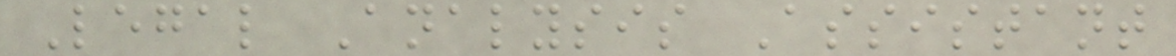Legal Analysis Assistant
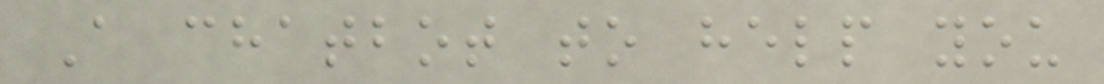A chatbot to help you
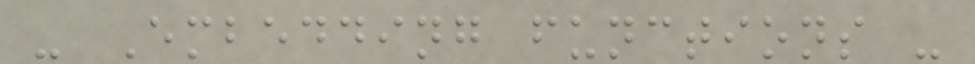- Embedding functions -
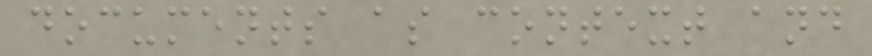documents as context and
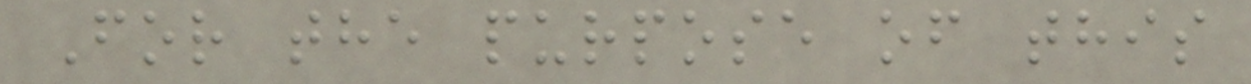For the purpose of this
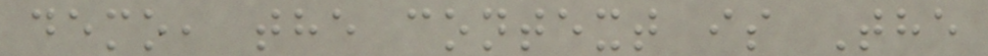demo, the context is The
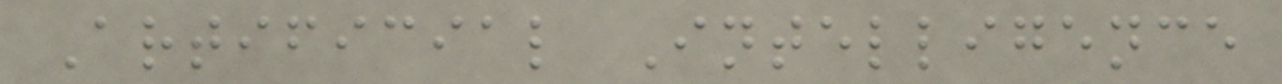Artificial Intelligence
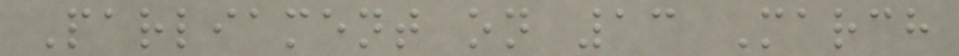Parliament on 13 March
